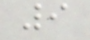9
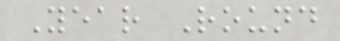Year Round
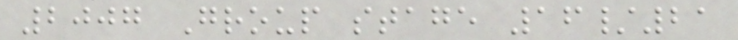2007 Group stage 16/21
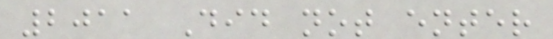2011 Did not enter
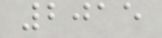2015
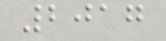2017
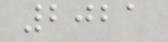2021
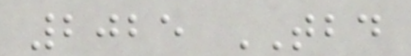2025 TBD
